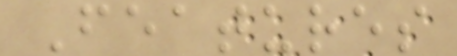Features
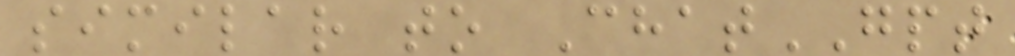similar to ChatGPT
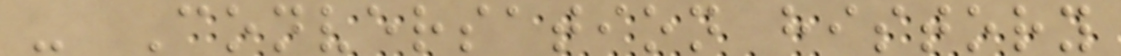- Conversation history
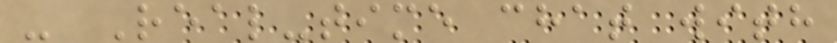- Real-time chat with
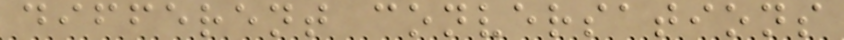different conversations
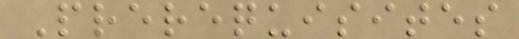Prerequisites
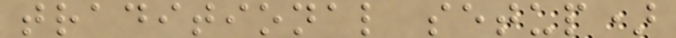traditional setup)
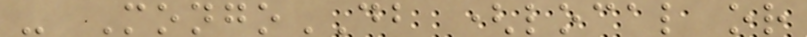- MongoDB (local or
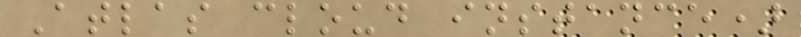Atlas cloud instance)
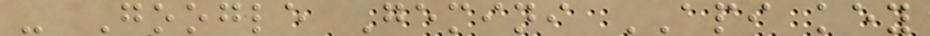- Google Gemini API key
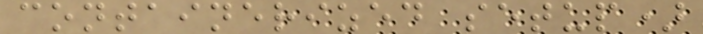containerized setup)
